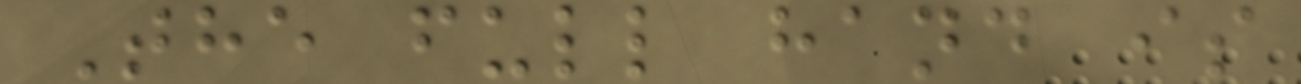The full hand is
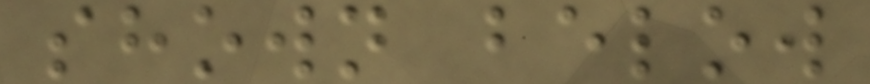shown below
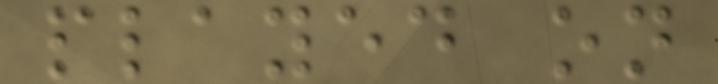played on
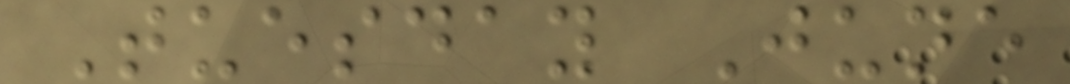Tuesday June
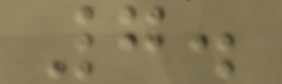7.
